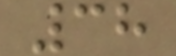38
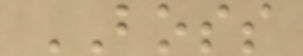BOSS
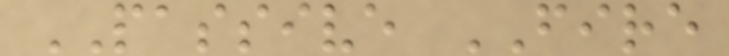PASSIVE FIRE
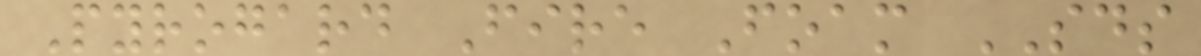Pyrogard Fire Foam SDS
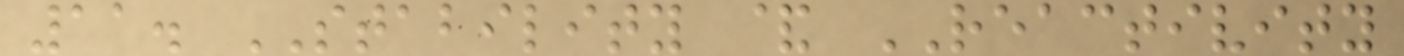11. STABILITY & REACTIVITY
